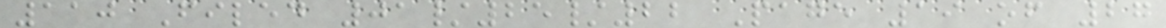110 Filed 01/25/22 Page 19 of 27
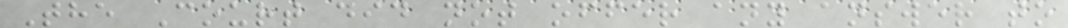The Court did not offer any answer to
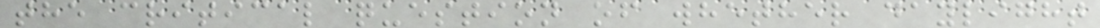the critical question of whether daylight
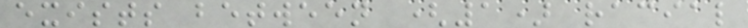exists between (1) racial
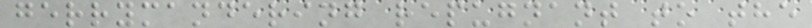gerrymandering repugnant to the
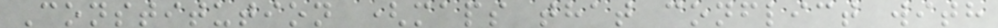Constitution (maps that conflict with
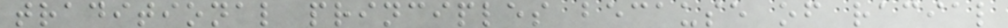traditional principles because of racial
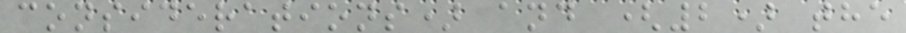considerations) and (2) the
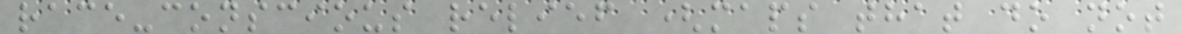race-conscious relief (maps that do not
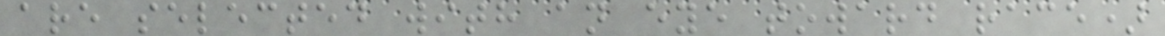are selected with an eye toward race)
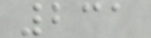231
